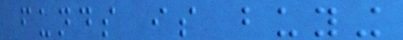funds is buying
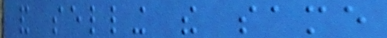and selling the same
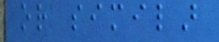or similar
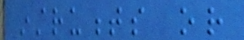instruments or
